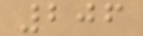206
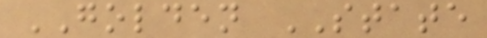GOLDEN STATE
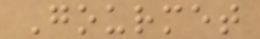Gourmet
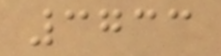3733
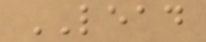LEAD
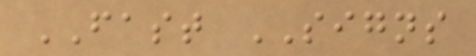FAST SIGNS
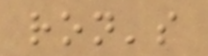ron's
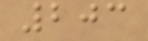203
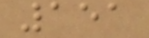151
